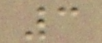3
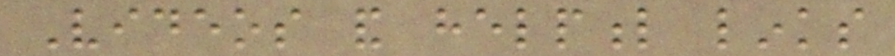Videos and helpful links
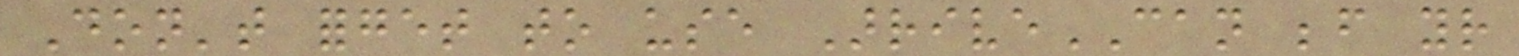Don't forget to use ArriveCAN before your
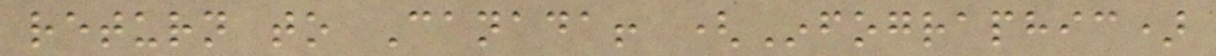return to Canada! (Infographic)
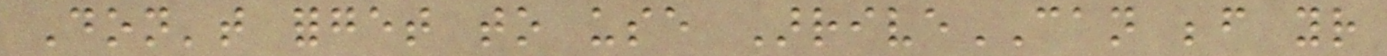Don't forget to use ArriveCAN before your
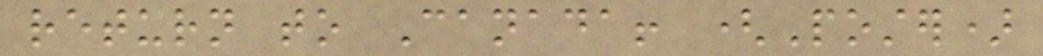return to Canada! (Poster)
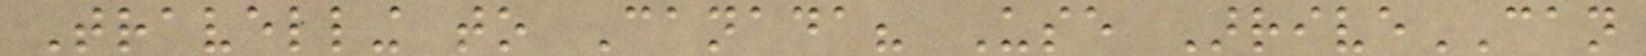Travelling to Canada? Use ArriveCAN
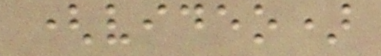(video)
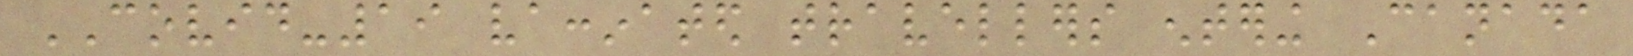COVID-19 vaccinated travellers entering Canada
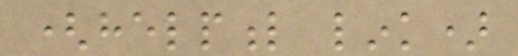(helpful link)
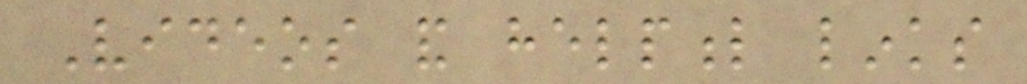Videos and helpful links
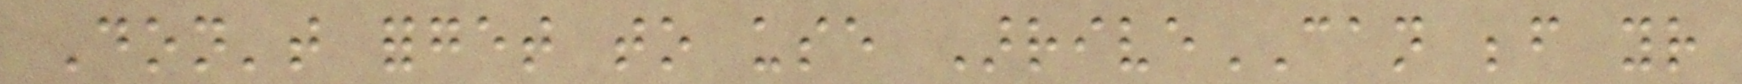Don't forget to use ArriveCAN before your
